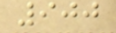900
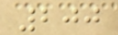200
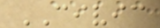CIVIC
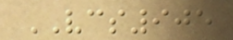VCS905
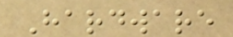Hardware
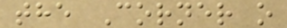the Corner o
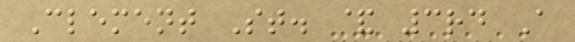Clement St. & 3rd A
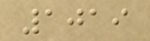1019
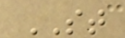ST
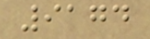9174
